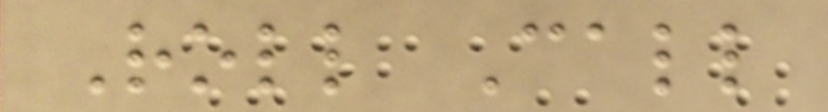Roll Call
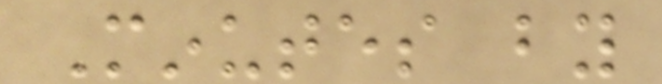Minutes by
